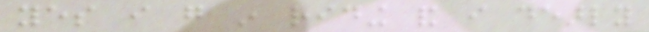yes i go in riding and i dearly
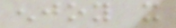enjoy it
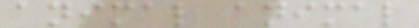animal animal
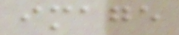image
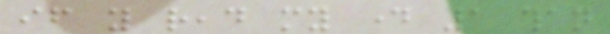if you read my day 1 than
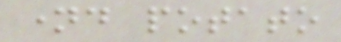named potato
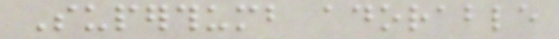Superthumb adorable
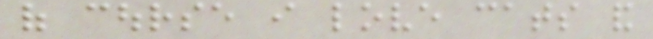of course i love cats and
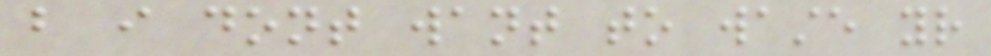but i dont want to waste your
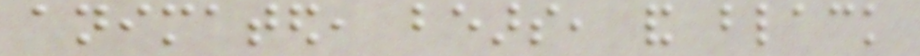animated, bears, and black
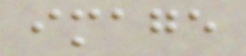image
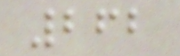262
